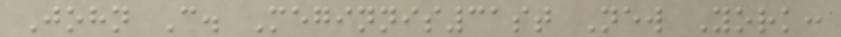John C. Meginnis31st New York:
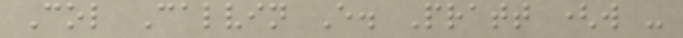Col Calvin E. Pratt (w -
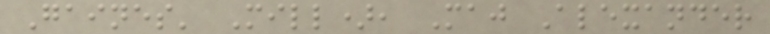Gaines' Mill), Maj Alexander
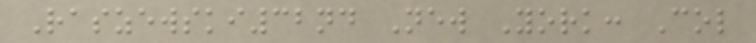Raszewski32nd New York: Col
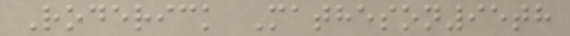Roderick Matheson95th
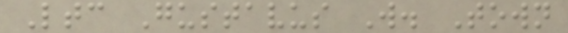Ltc Gustavus W. Town
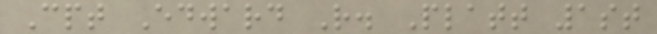Cpt Edward R. Platt 1st
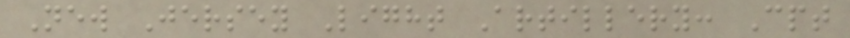New Jersey Light Artillery: Cpt
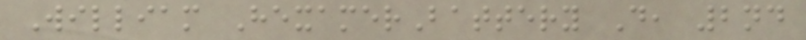William HexamerBattery D, 2nd
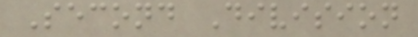Second Division
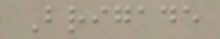Brigade
